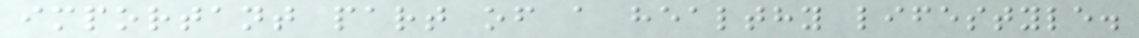important part of a healthy lifestyle.
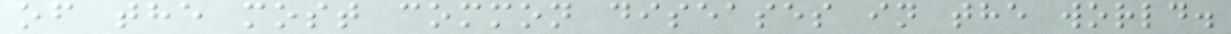of the most common diseases in the world.
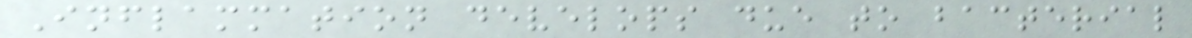Inflammation develops due to bacterial
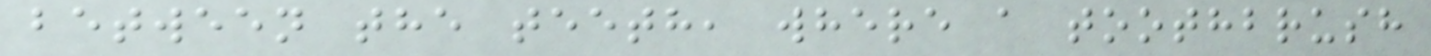between the teeth, where a toothbrush
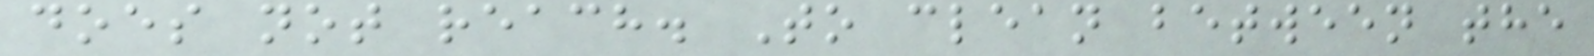does not reach. To clean between the
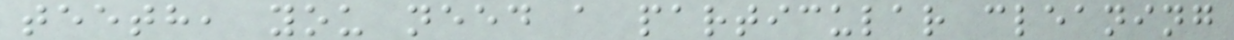teeth, you need a particular cleaning
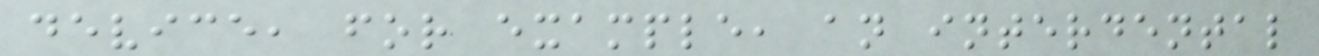device, for example, an interdental
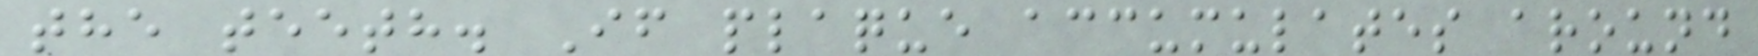the teeth. If plaque accumulates around
